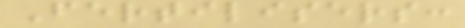Fertilisers:
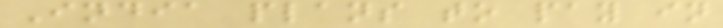India plans to pay in
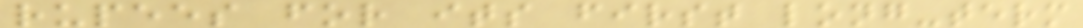rupees for its first long-term
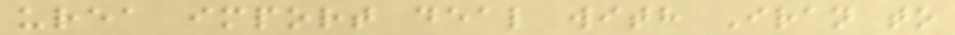urea import deal with Iran to
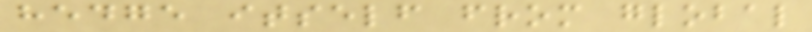hedge itself from global
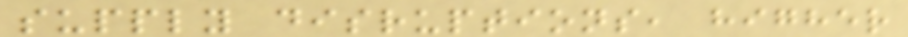supply disruptions, higher
